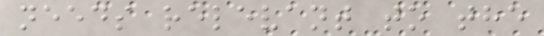needs relevant to the
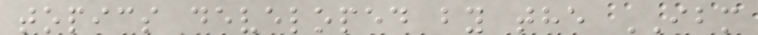topics developed by the IBM
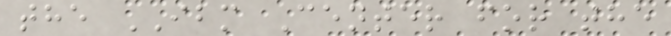the IBM Center for the
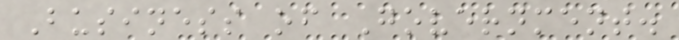Business of Government.
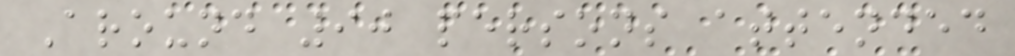Around 90 persons attended
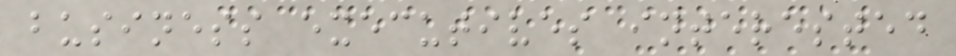business executives interested
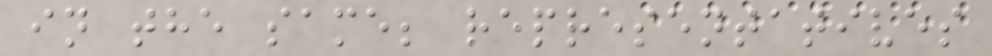in the same; representatives
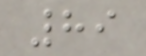89
